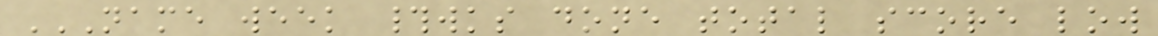NAME WEEK #WKS DONE TOTAL SCORE LOW
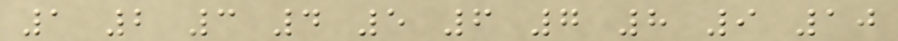1 2 3 4 5 6 7 8 9 10
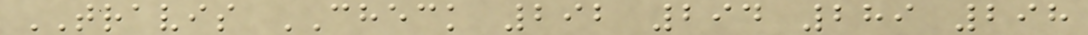TRAVIS CHECK 292 294 289 298
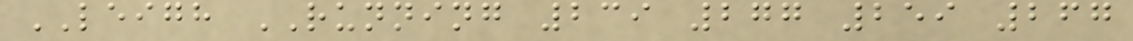LEIGH RUNNING 239 277 259 267
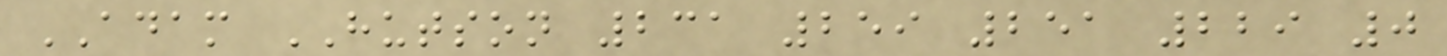ADAM HUTSON 231 259 251 229 0
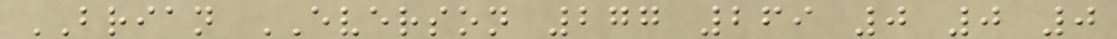BRIAN EVERSON 277 269 0 0 0
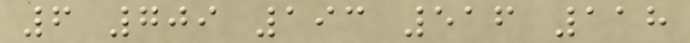6 709 193 516 118
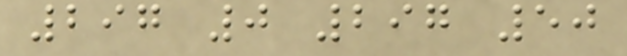297 0 297 50
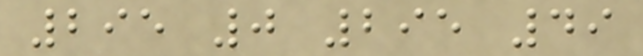295 0 295 49
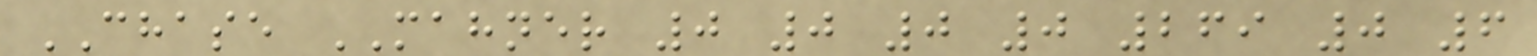CHASE MAHNER 0 0 0 0 269 0 6
